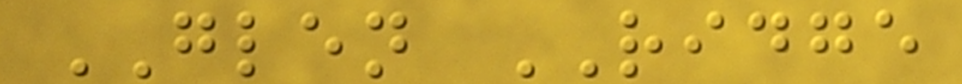GLEN RIDGE
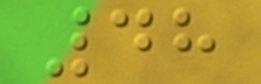48
